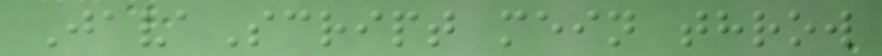JavaScript mein throw
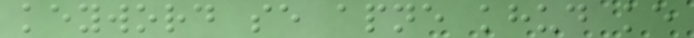keyword se apne khud ke
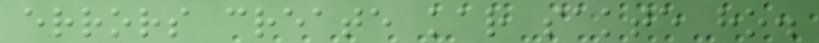errors create kar sakte ho.
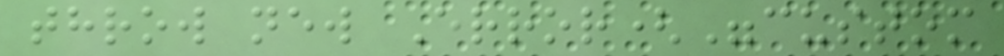throw new Error("custom
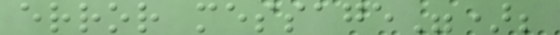error message");
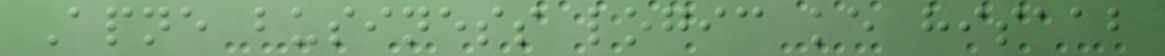Apne business logic ke hisaab
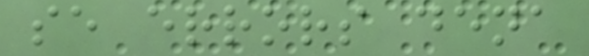se errors dena
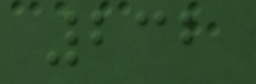232
